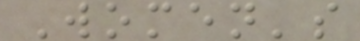Women's
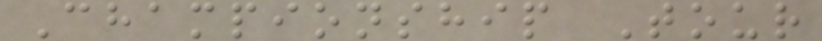Championship Tour
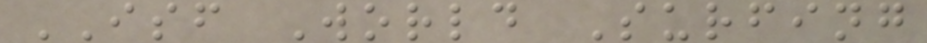ISF World Surfing
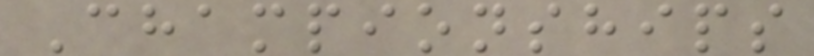Championships
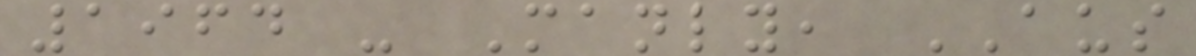1964 - Manly, AUS
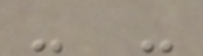- -
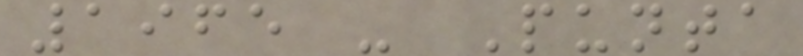1965 - Punta
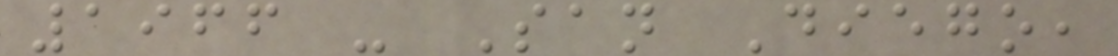1966 - San Diego,
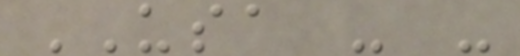USA - -
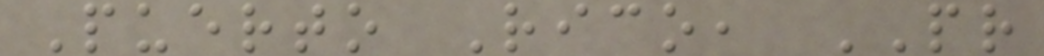Puerto Rico, PR
